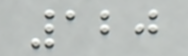120
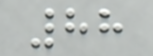88
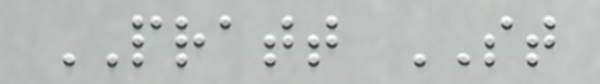PRATT ST
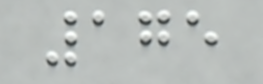175
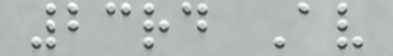23rd Av
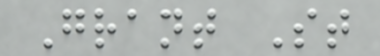Grant St
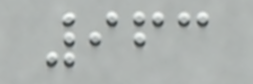963
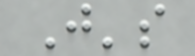J's
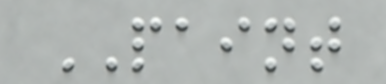PAINT
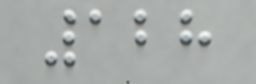128
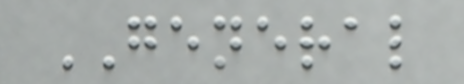GENERAL
